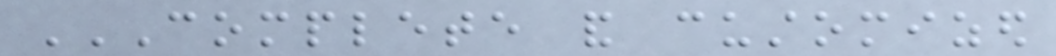COMPLETE AND CUSTOMIZED
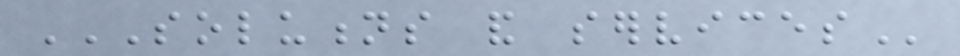SOLUTIONS AND SERVICES
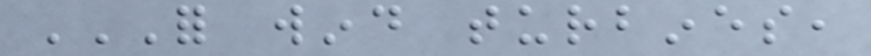FOR WIND TURBINES,
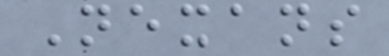Nexans
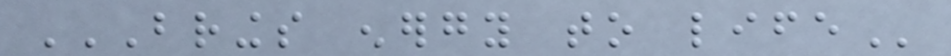BRINGS ENERGY TO LIFE
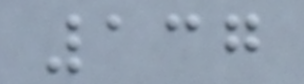137
